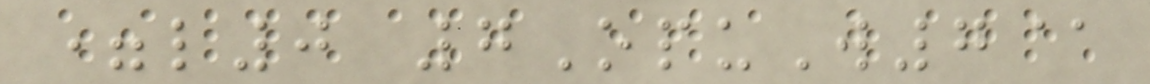=l0 7OpuW7@
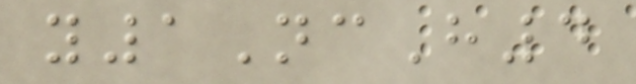y1NcH4
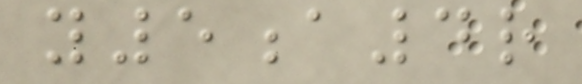y5a4r
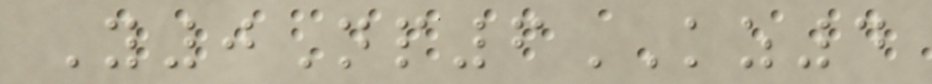Y0Np6KZ4
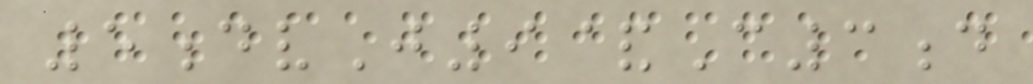5dvJ9&C3d
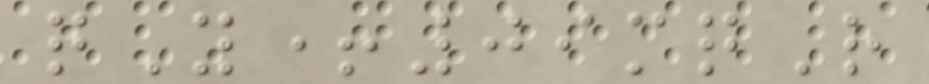qY+09mqR
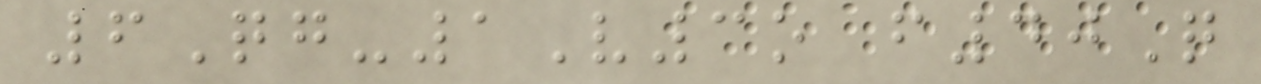6Qg-1V3o f40Q
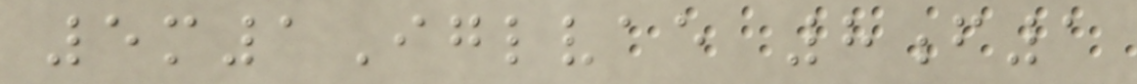5m1Iglvae 8f1
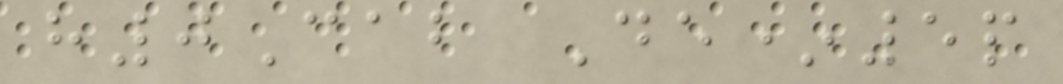h0Cab De*5p
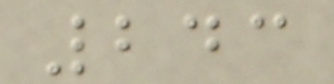243
